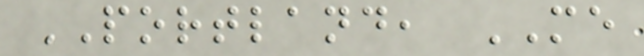PORTLAND, ME
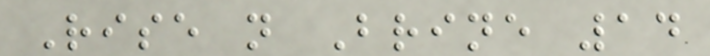Rise n Brine 14
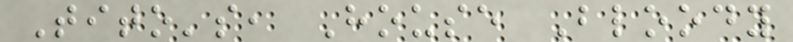Tito's, House Bloody
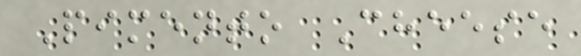Pimento Cheese
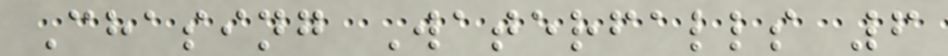Chasing Waterfalls 6
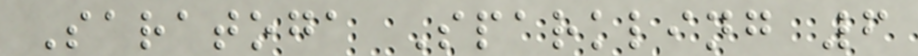Saratoga Sparkling 6
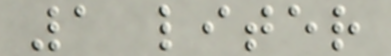1 liter
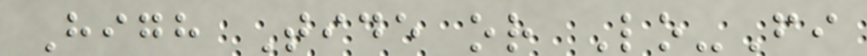High Tide or Lo-Fi
